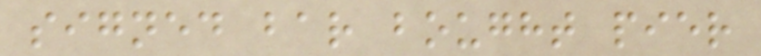signed bar bought pier
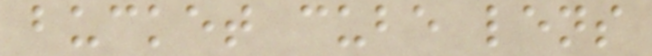bucket cube lens
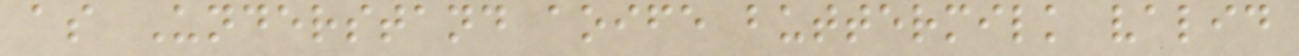as Understand aoife buttermilk valid
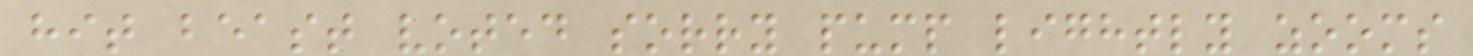hit beast voted sorry pump lightly zooms
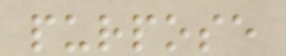purpose
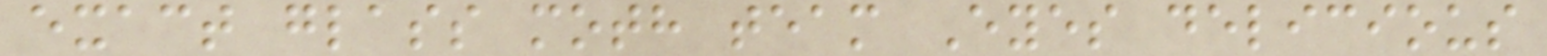exact glass moth team Eyes delicious
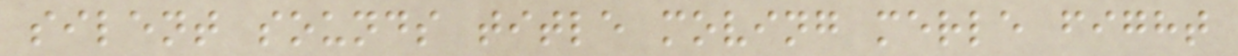silent sounds title moving merle fight
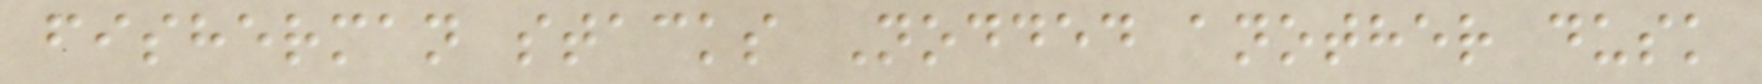fisherman stacks Nodded another dusk
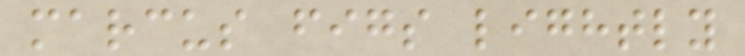marcus figs lightly
